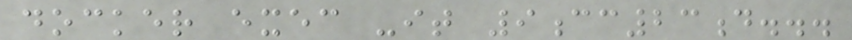docker exec -it 9cc23d...
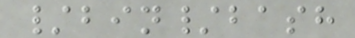/bin/bash
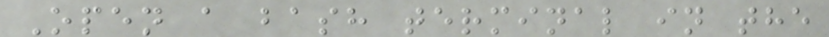Open a bash terminal in the
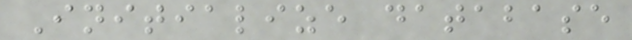Initialize database
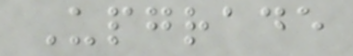Upgrade
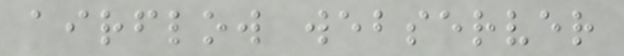airflow webserver
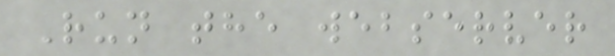Run the webserver
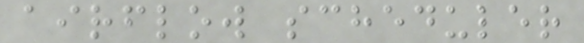airflow scheduler
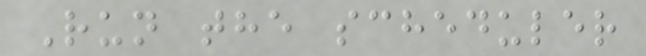Run the scheduler
